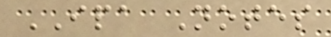IPA Notes
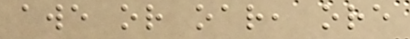awe or oar, ore
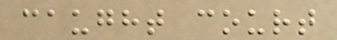caught court
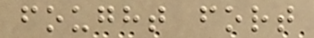fought fort
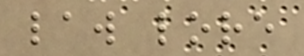law lore
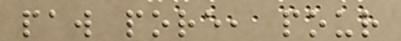paw pore, pour
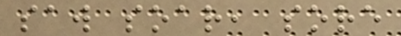saw soar, sore
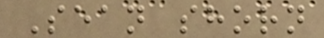Sean shorn
